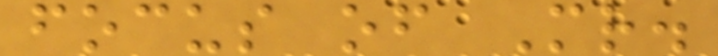focus of Mr.
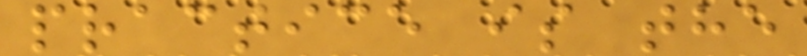practice is the
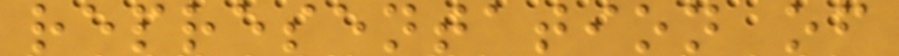representation of
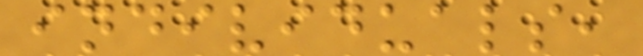individuals,
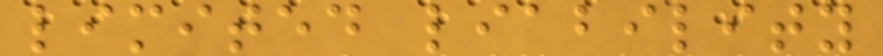limited liability
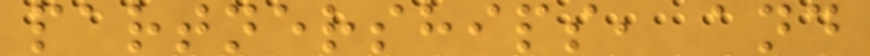partnerships, and
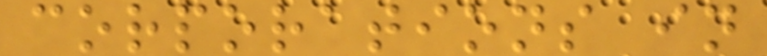corporations in
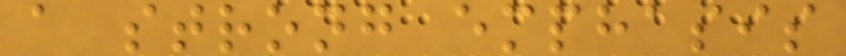a strong emphasis
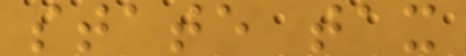state tax
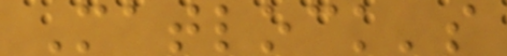Matlock's
